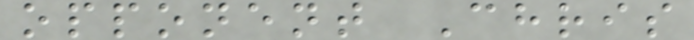opponent Chris
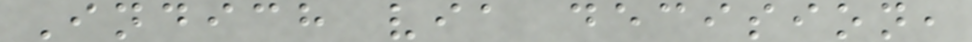Indich via decision,
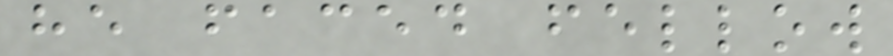he faced fellow
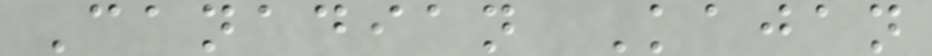Canadian Kajan
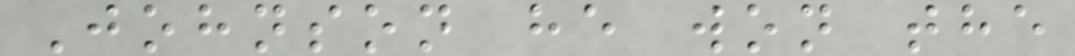Johnson he won the
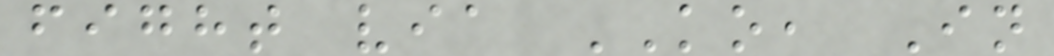fight via KO, In
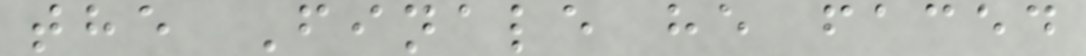the Finale he faced
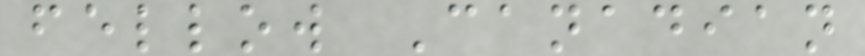fellow Canadian
